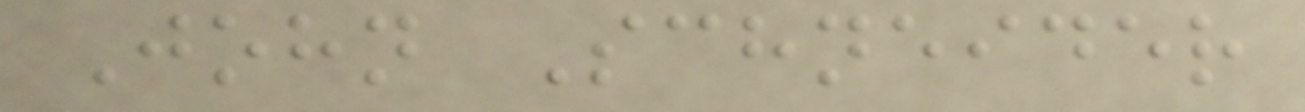John Schneider
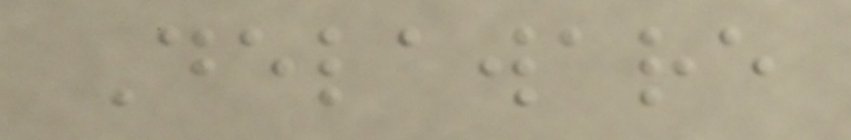Delaware
